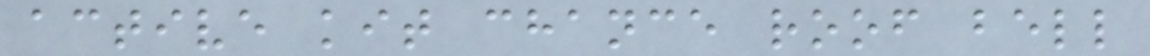active kit chance roof bell
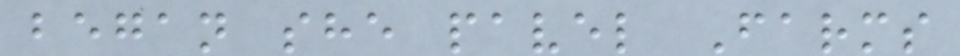began she pavel Farms
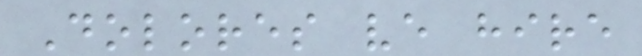Dolores ve hire
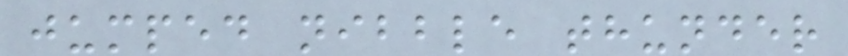jumped nibble thunder
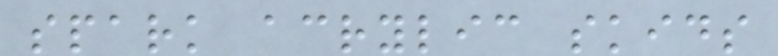spark acrylic skids
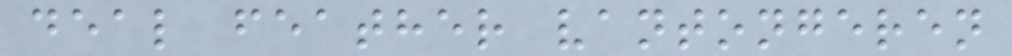deal feather vantongeren
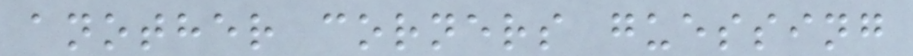another corners guessing
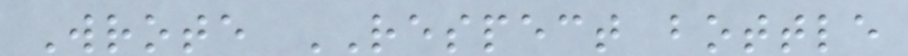Wrote RESPECT bottle
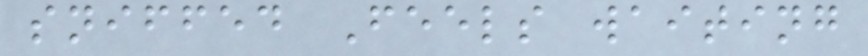sniffed Feels waiting
